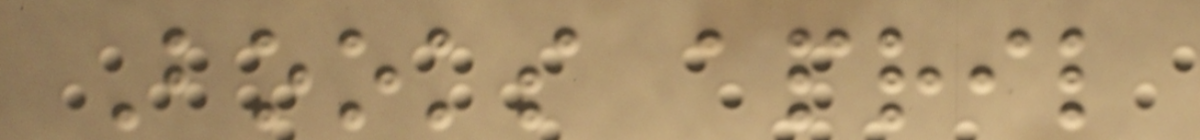Books april
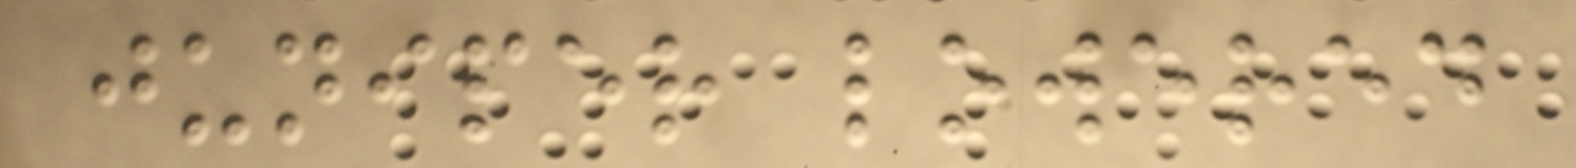juniper lowered
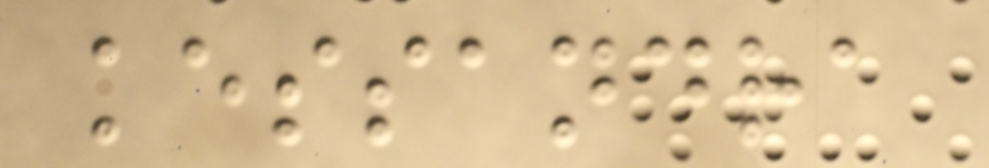kessandra
